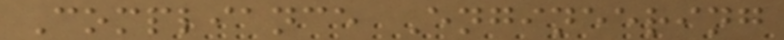Compliance Engineering
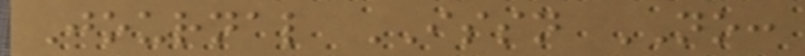Journal ISSN NO:
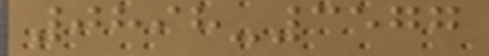0898-3577
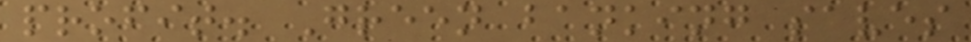profit. Green banking saves
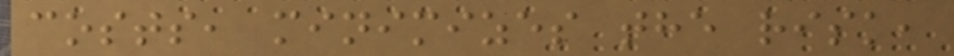costs, minimizes the risk,
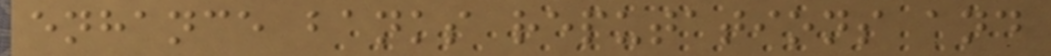enhance banks reputations and
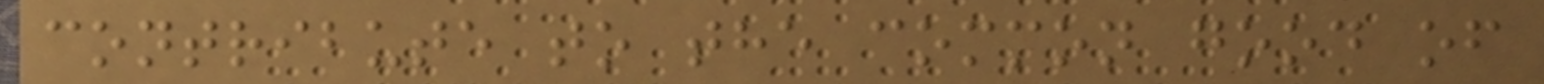contribute to the common good of
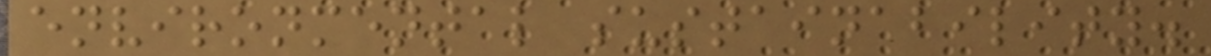environmental sustainability.
